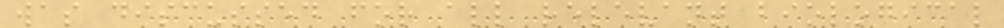was discussed for all relevant biological
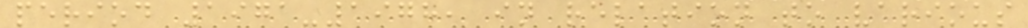period 1971-1978, in relation to various
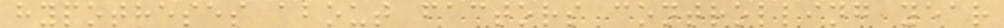hypotheses about factors controlling year
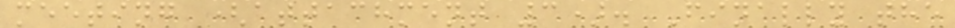meeting (attachment 3). Finally the
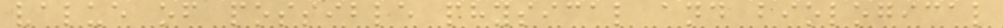value of possible physical and biological
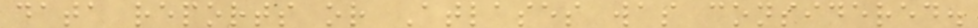data reports or Atlases was considered.
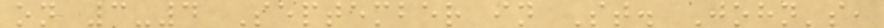on 3-4 September in St. John's,
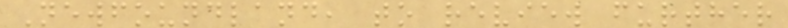Newfoundland, to review further
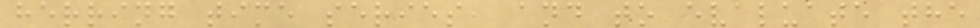herring time series, and to evaluate the
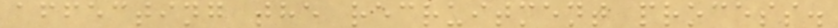affecting the recruitment process.
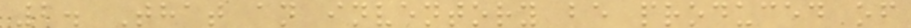2. That an inventory be produced of
